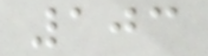103
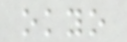okyo
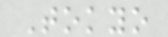Tokyo
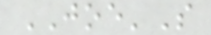JOE'S
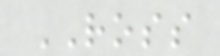ROSS
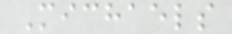Michaels
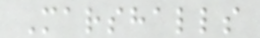Marshalls
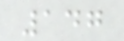147
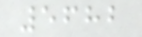5682
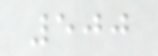500
